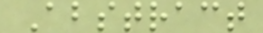Abstract
